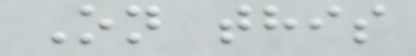On this
